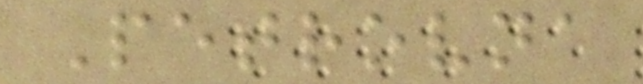Petrovna
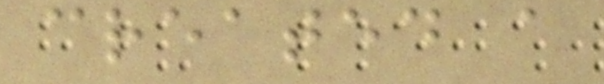created a
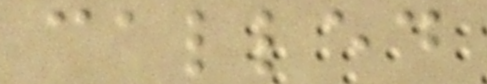called
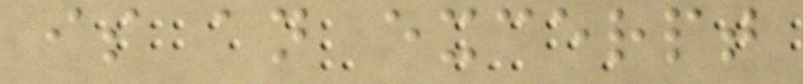is an excerpt
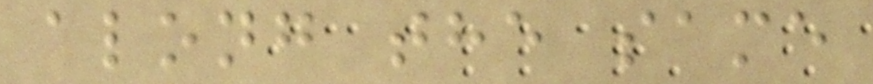along the same
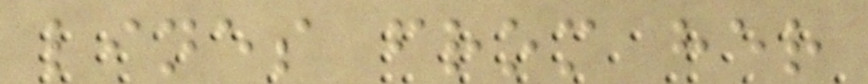lines from her
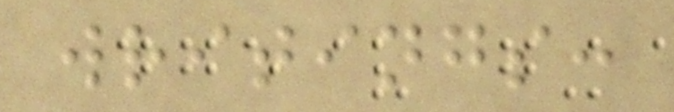writings:
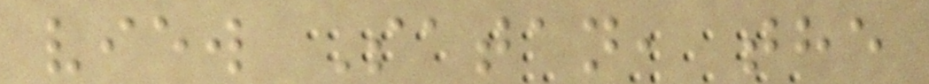view Satan, the
